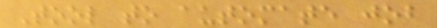Tool to automate job
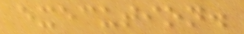execution.
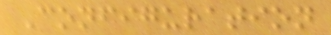Configuration
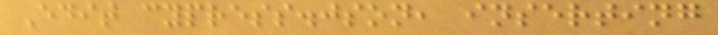Edit cypress.json, inserting
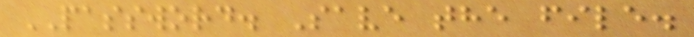PASSWORD. Save the file.
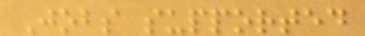Jobs supported
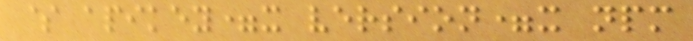$ apikey=x version=x npm
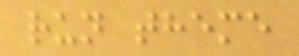run theme
